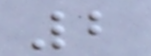2
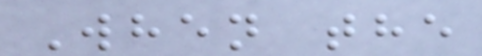When the
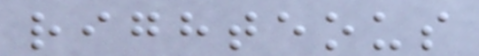righteous
